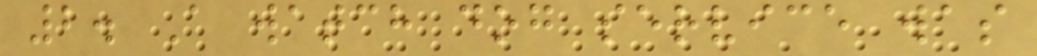2. A watch dog service was
